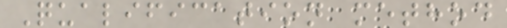Qualification method
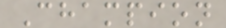Champion
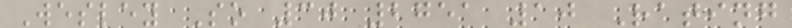Wesley So 30 2751 10 Rating
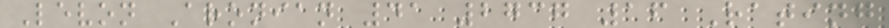Levon Aronian 41 2737 16 Rating
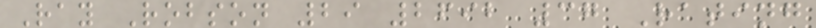Ray Robson 29 2692 37 Rating
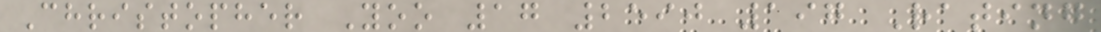Christopher Yoo 17 2590 197 Rating
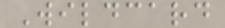Wildcard
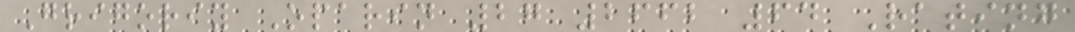Grigoriy Oparin 27 2662 64 Rating
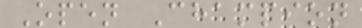Open Champion
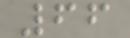66
